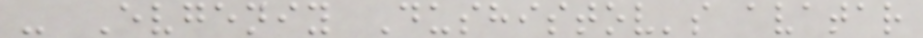- Evgeniy Dushistov's avatar
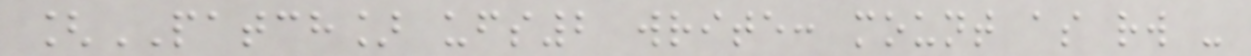[PATCH] ufs2 write: mount as rw -
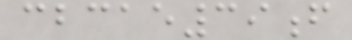cbcae39f
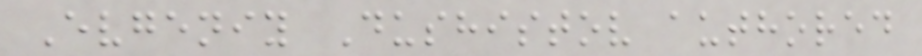Evgeniy Dushistov authored
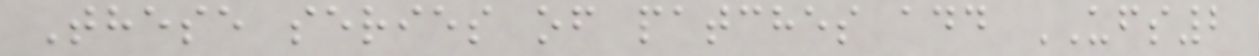These series of patches add UFS2
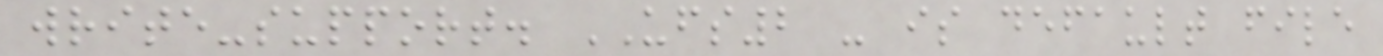write-support. UFS2 - is default file
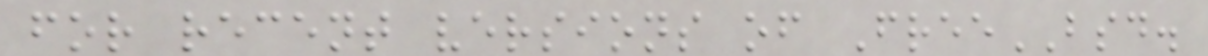for recent versions of FreeBSD.
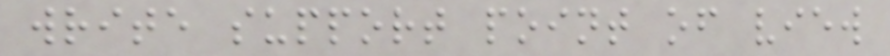write support point of view
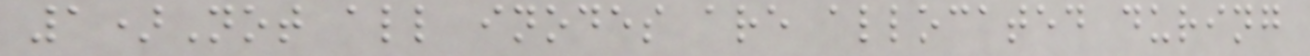1)Not all inodes are allocated during
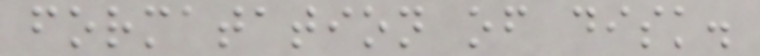formatation of disk.
